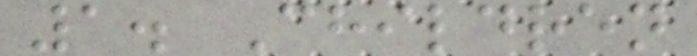1. Children
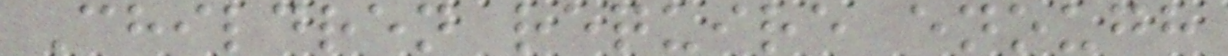Children require enough
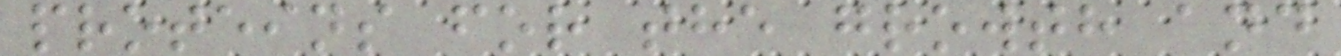proteins for the growth and
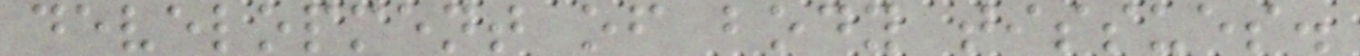development of body tissues.
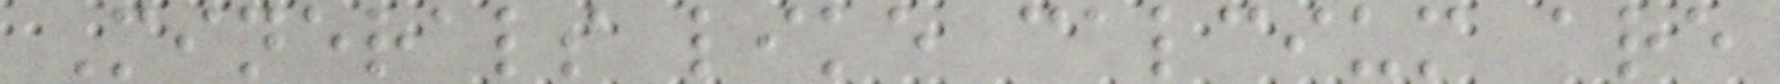Minerals like calcium are
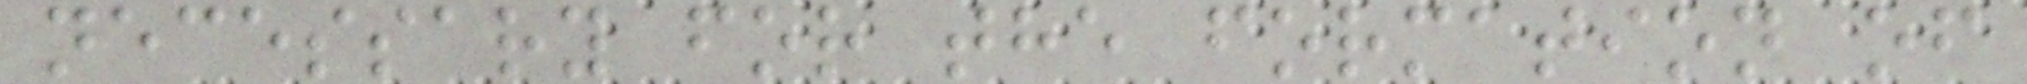necessary for the formation of
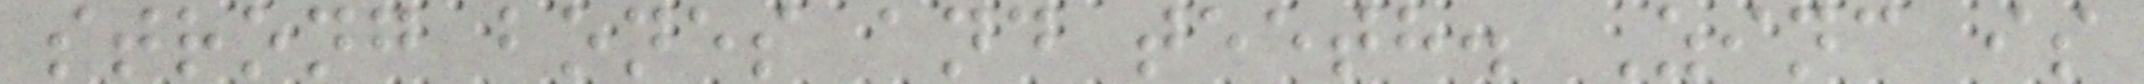strong bones and teeth. Zinc is
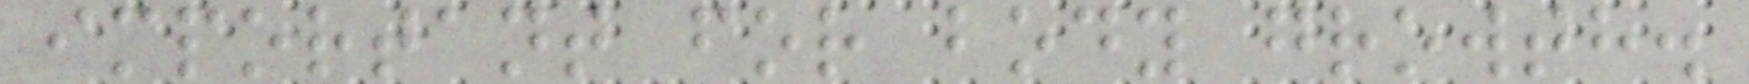important for body growth.
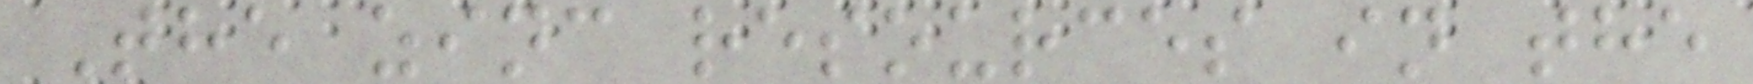The zinc resources in the
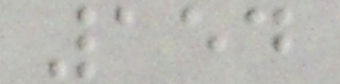154
